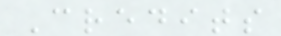Credits
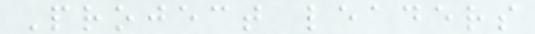Project leaders
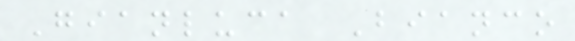Gianluca Bianco
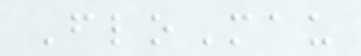FloMau
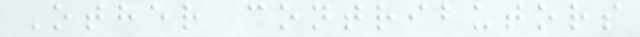Other contributors
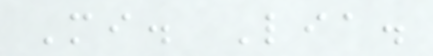Mi. Lia.
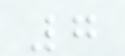7
